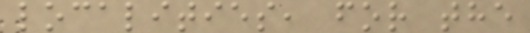localities, for the
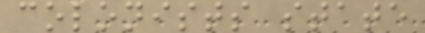colonists state
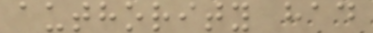authority had
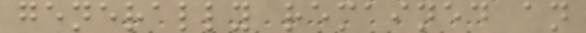generally remained an
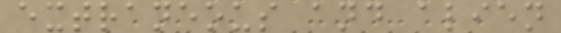extraneous and alien
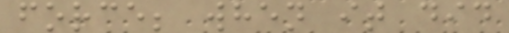force; when it did
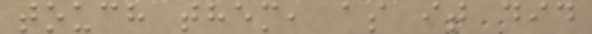touch them, as it did
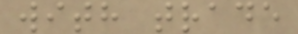with trade
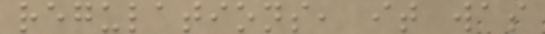regulations, it was
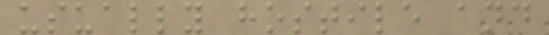usually hostile and
